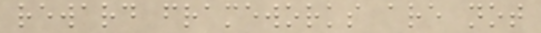reward frameworks are not
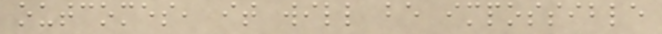outcomes, it will be impossible
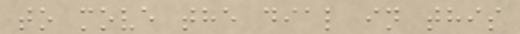to move the dial in this
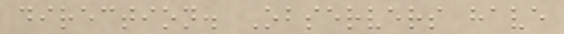direction. Observers have
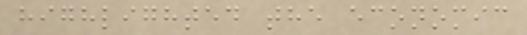highlighted the economic
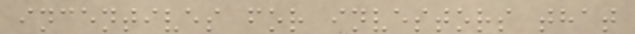incentives for investors that
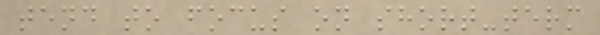tend to focus on short-term
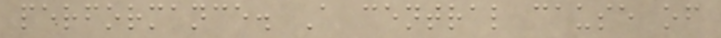performance. A central cause of
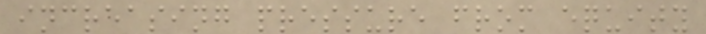increasing pressure from equity
